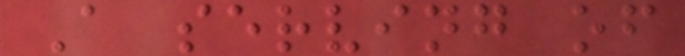A serving of
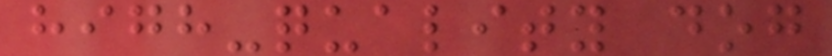high-quality dog
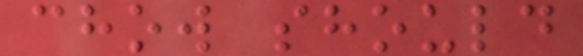chow should
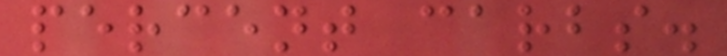percent carbs.
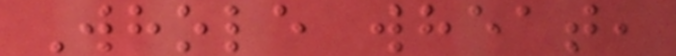Whole wheat,
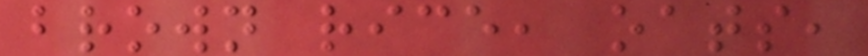brown rice, oats,
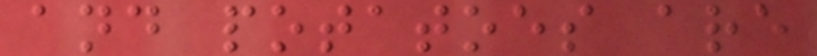and potatoes are
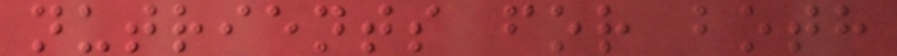nutrients for both
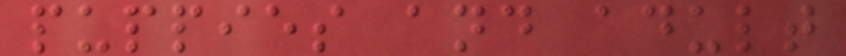puppies and adult
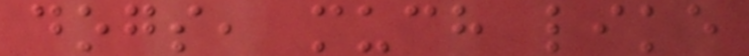dogs, much like
